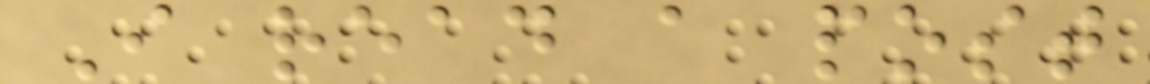I read a post
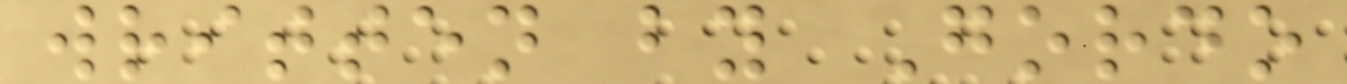written by Gordo
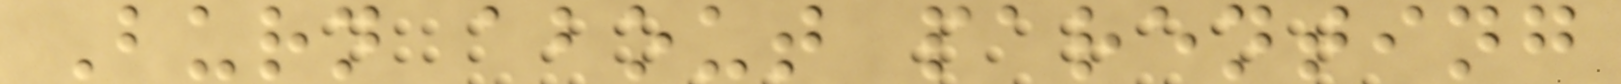Burn about parenting
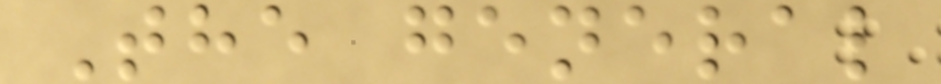The general
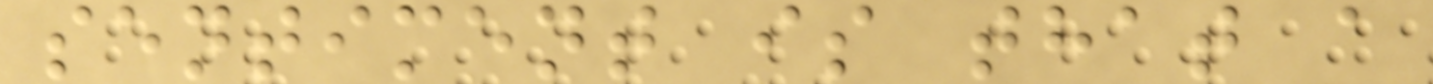sentiment is that a
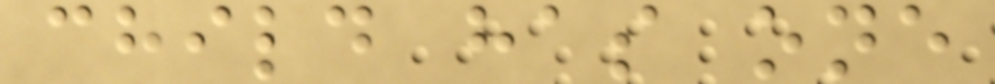child has one
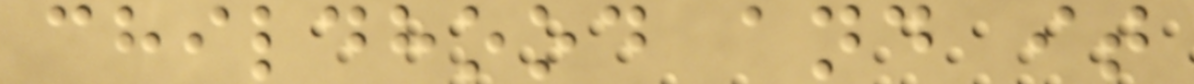childhood and it
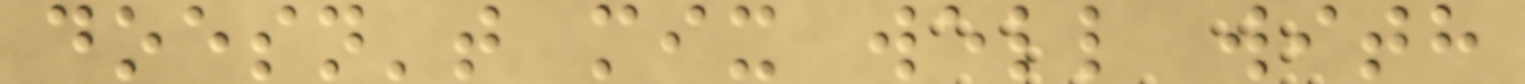doesn't mix well with
